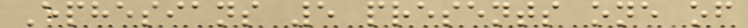Ephesians 5 presents one of
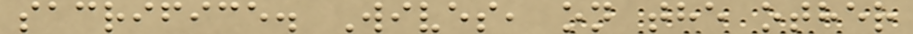sacrifice. Wives, on the other
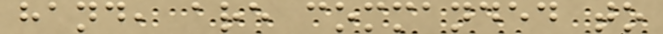hand, are commanded to
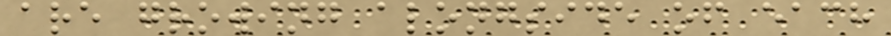are growing alongside of each
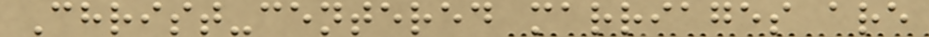Christ-centered marriages are
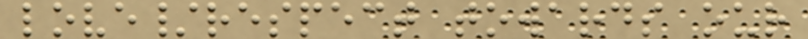love/respect towards our
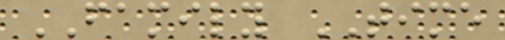FAMILY TIME
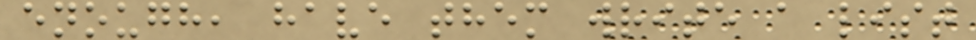enough, have them write a list
